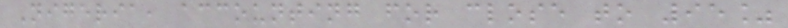Nigeria, accounting for close to 95%
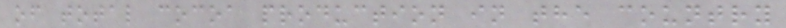of total cocoa production in the country
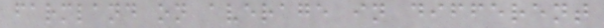farmland on average in different
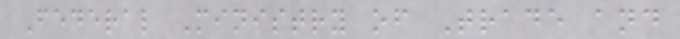Federal Ministry of Trade and
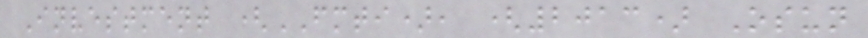Investment (FMTI), (2013) Osun
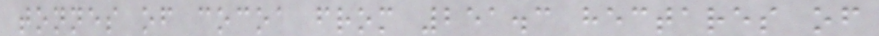tonnes of cocoa from 251.3 hectares of
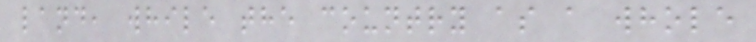land, while the country as a whole
